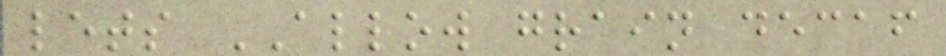lets ALLOW grain decaf
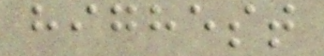highest
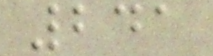241
